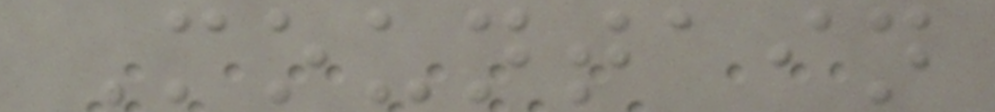Mountain
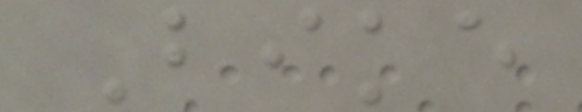Bike
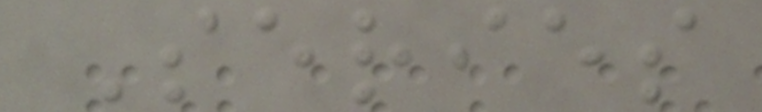Series
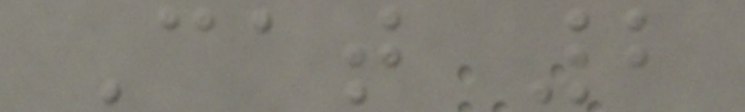Cat 2
